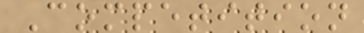Competition
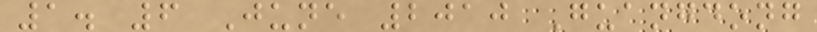1. 6 June 2010 Guangdong
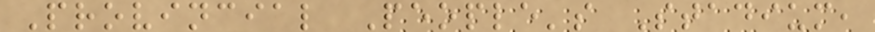Provincial People's Stadium,
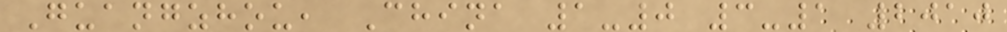Guangzhou, China 1-0 3-1 2010
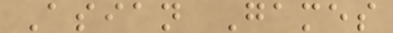Asian Games
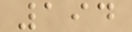194
